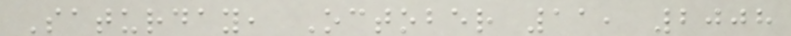Saturday, October 11, 2008
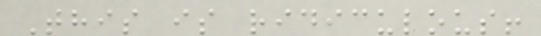This is ridiculous!
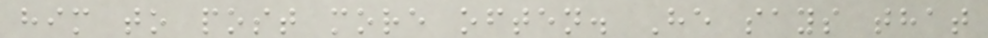him to post more often. He says that
